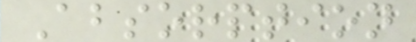Absorption
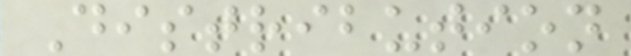Distribution
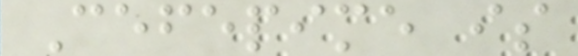Cefepime is
